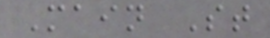Main St
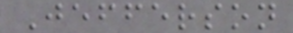Jefferson
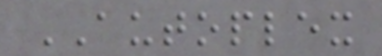AUTOPLEX
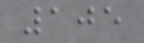105
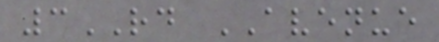3RD AVENUE
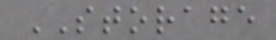STORAGE
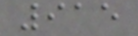915
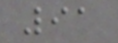91
